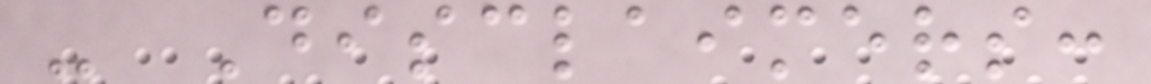- Disclaimers:
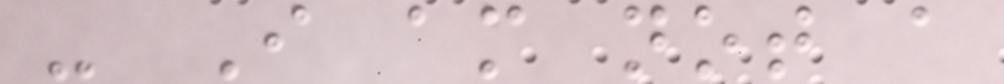- I am not a
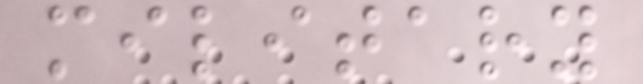military
